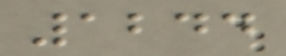1244
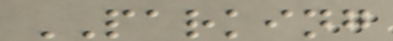PARKING
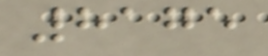8175
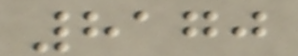8170
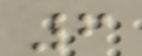6
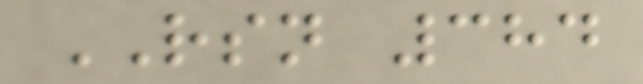RSN 384
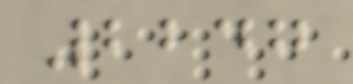2247
